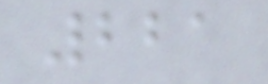221
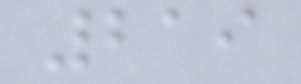219
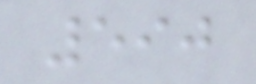590
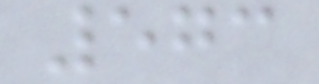573
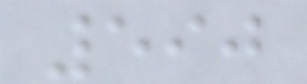590
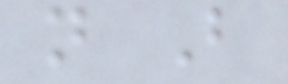n B
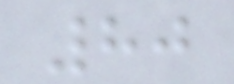80
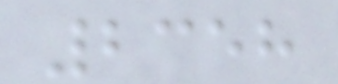2358
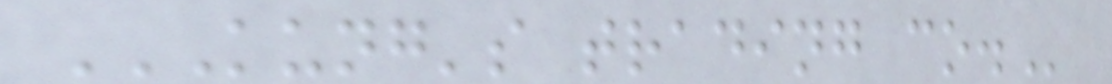KUNG'S TRADING CO.
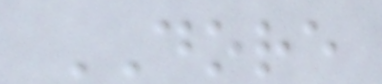DORE
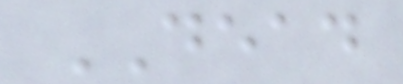DEAD
